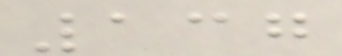137
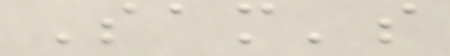Sam's
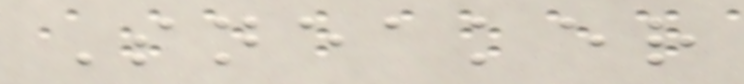Sneaker
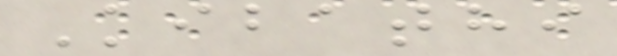Kibathi
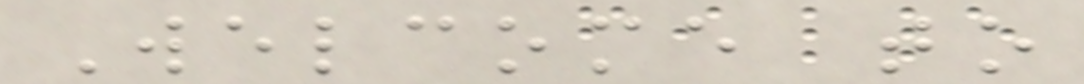Welcome to
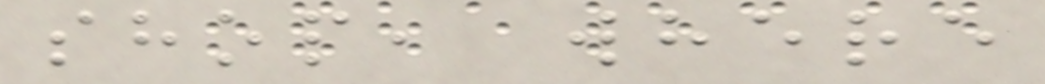shop, where
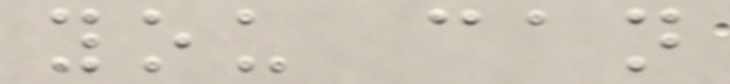you can
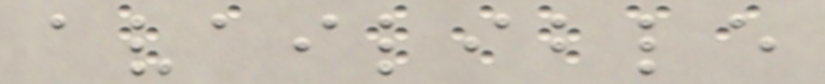availible
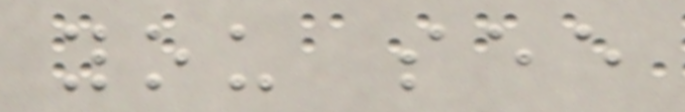you see
